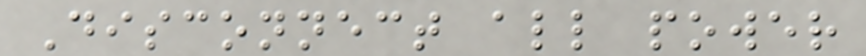Disconnect all power
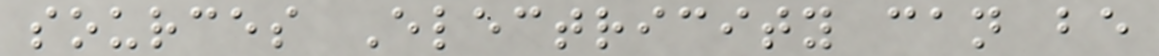sources Electricity can be
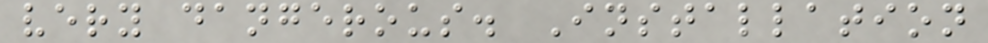very dangerous. Installation
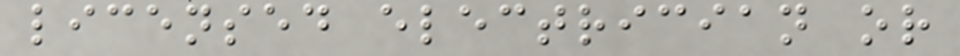licensed electrician or
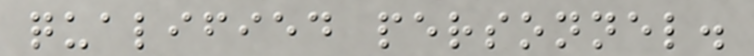qualified personnel.
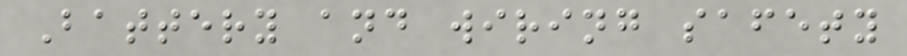Battery and wiring safety
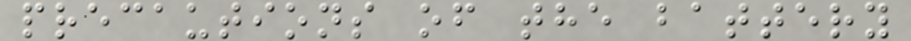precautions of the battery
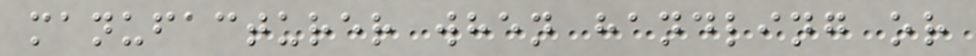manufacturer when handling or
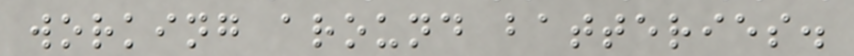working around batteries.
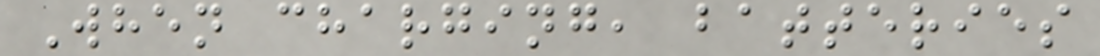When charging, batteries
